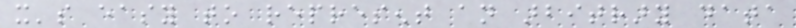it's easy to represent an arbitrary data
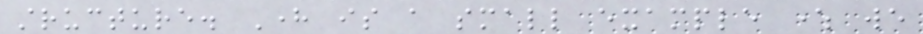structure. Here is a small example where we
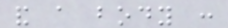and a body :
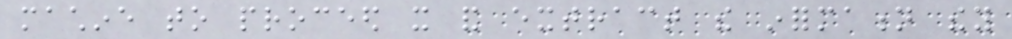machine to proceed it and extract the information they
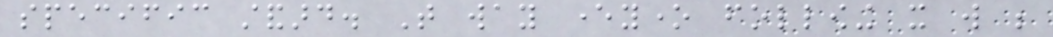specific standard. That way everyone following it will be
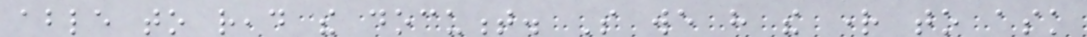able to read the document. So we have the right to ask
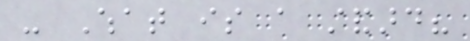- What is a standard?
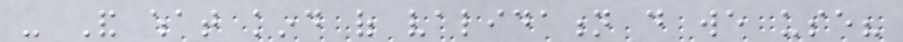- And what kind of validation do we use?
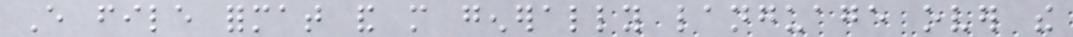Every file format and more generally language over the
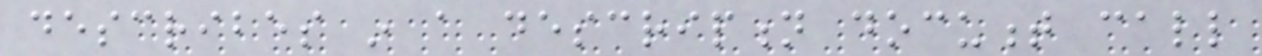describes in a description document call
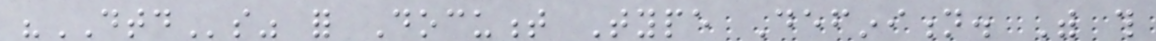"DTDs" for Document Type Definition. With this
